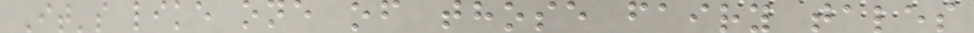It's like one of those fairy tales
